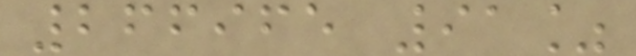266965 91%
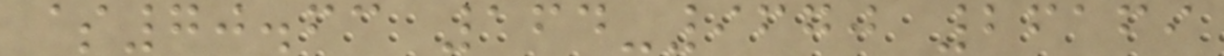$70.63 164-9670 26169
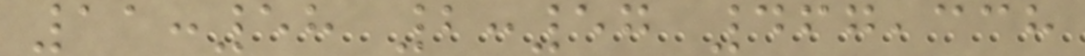11:58 2:57 467,338
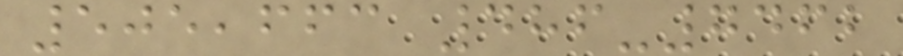505,663 486-7462
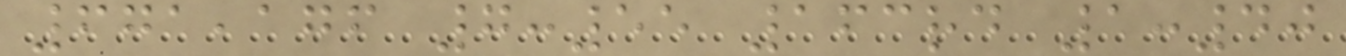671,176 7:55 163rd 1:40
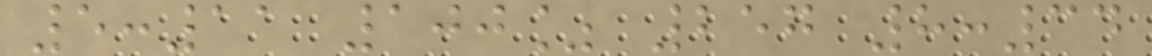5:11 100% 257 8:34
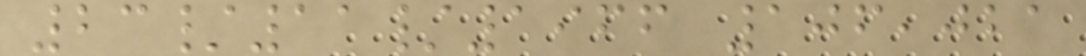23/11/1966 106,021
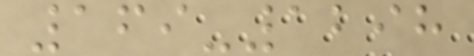169-1298
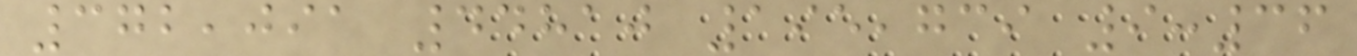372,091 44810 195,739 9:36
